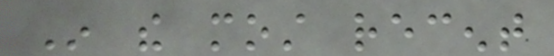In the most recent
